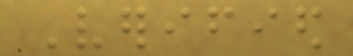Verified
